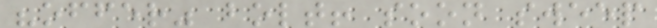"offer" bolt! soon sweep
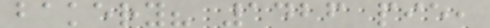bakery? 1426 pie,
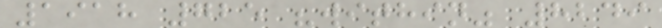1918 725 "within" 8249
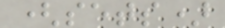(sets)
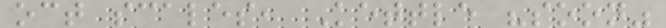oct scales, Kettle "soon"
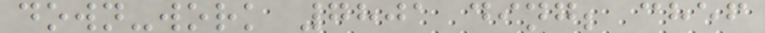down-work 7801 ding; chef
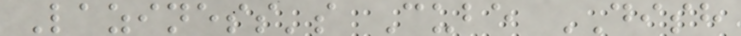Laziness's Cube DISH
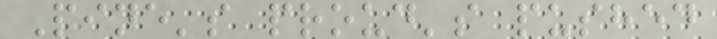Pine's proud's pushed
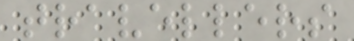travellers
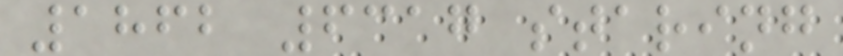1862 6317 staring
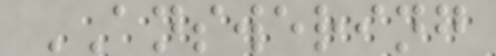ANSWERING
